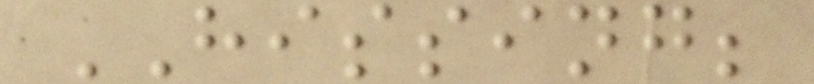HISSING;
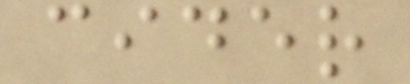cider
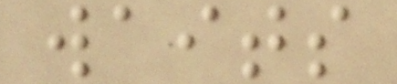waits
